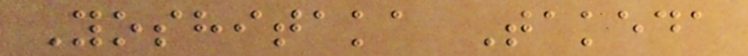Yoshitaka Takeda
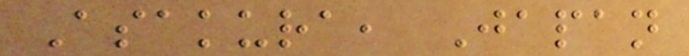Asakura, Japan
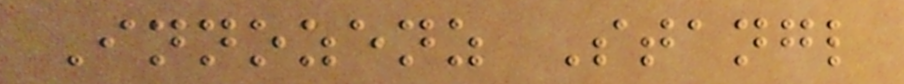Innozenz Stangl
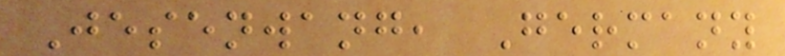Jesenwang, Germany
